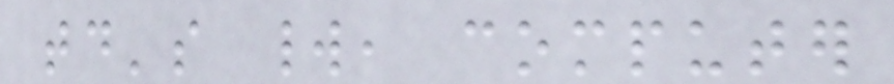today's world, computer
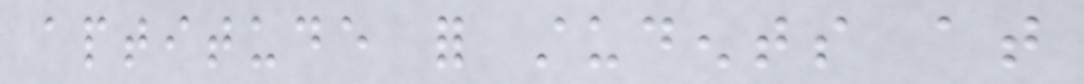aptitude for students at
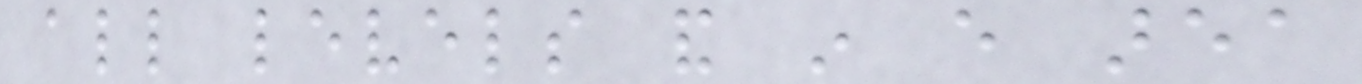all levels and in every area
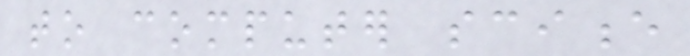to computer science
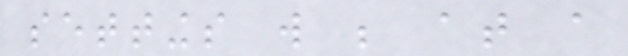settings will be at a
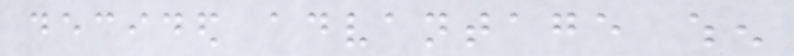decided advantage when
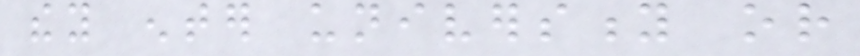they enter university or
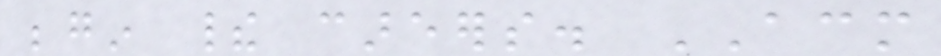begin their careers. ACM
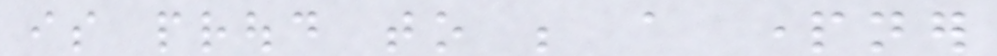is proud to be a partner
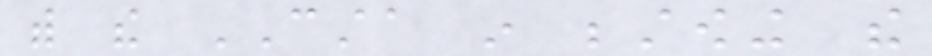with the CSTA in bestowing the
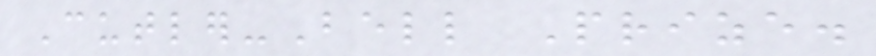Cutler-Bell Prize.
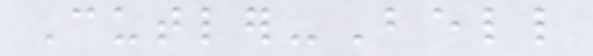Cutler-Bell
